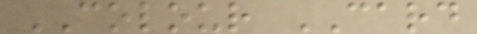COLOUR CARD
